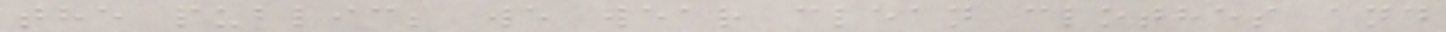the public; we wear clean clothes and
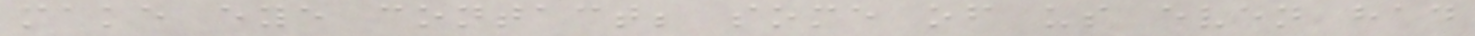make eye contact; some of us even had
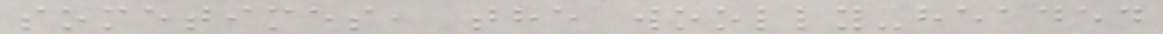sometimes, the woolly-headed
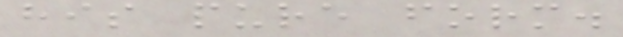his pure form.
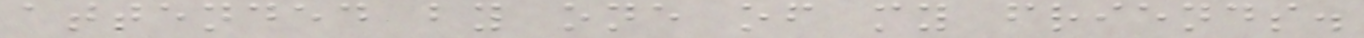attended by one of my friends.
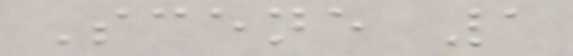Scene 1
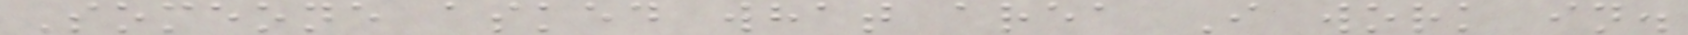Someone asked what area I work in.
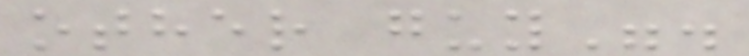other guy".
